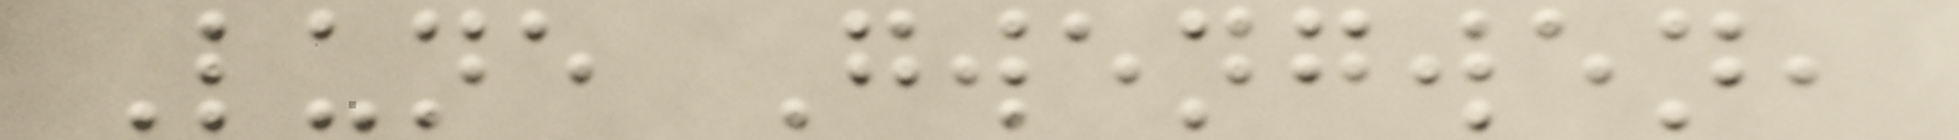Lune Gwengwen,
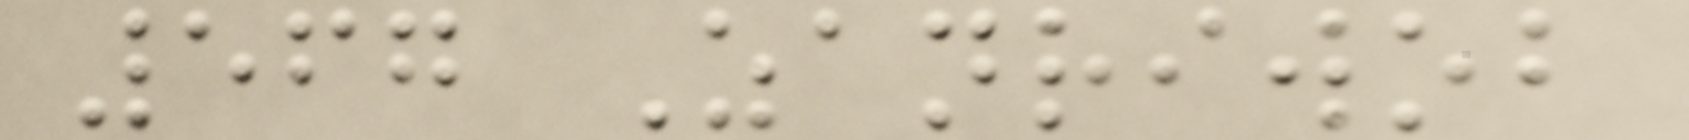567 Zanriwob
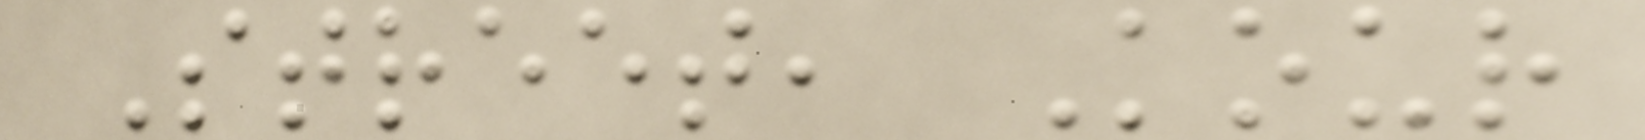Street, Kour
